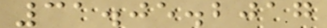31.05.2017
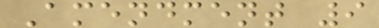Amendment 9
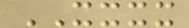XXXX
